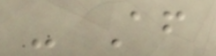- After
